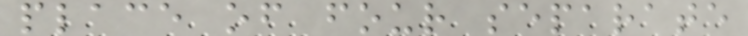place of four separate
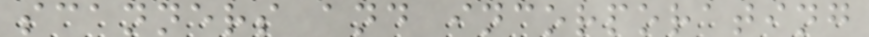scanners and incorporating
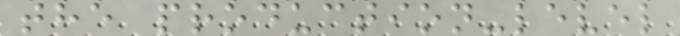the production-level
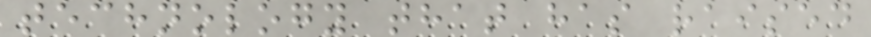technology that has raised
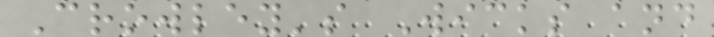Crowley's Wicks and
